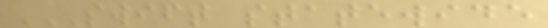SWIFT STATEWIDE
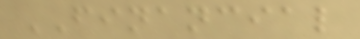FINANCIAL
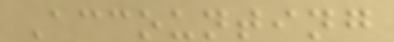Accounting
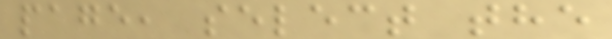page, select the
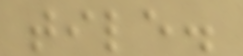tile.
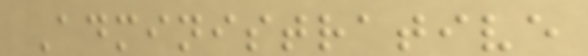Administrative
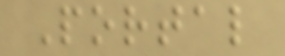Portal
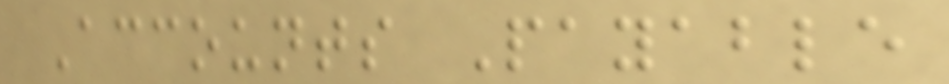Accounts Payable
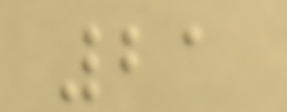21
